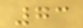73
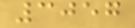3057
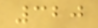320
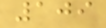109
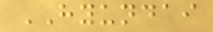HYUNDAI
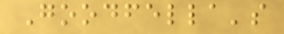Goodfella's
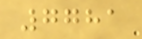7781
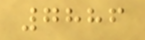7886
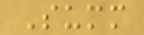Summ
